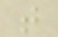t
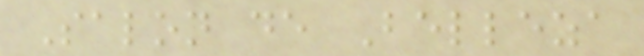Salon de Belleza
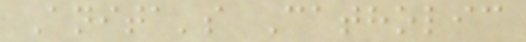Anita's Catholic
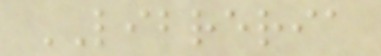LIBRERIA
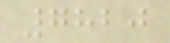7820
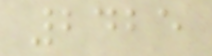2425
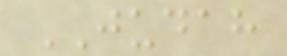JUDAH
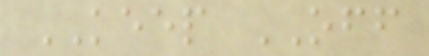KEEP OFF
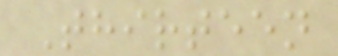Thirteen
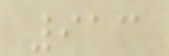913
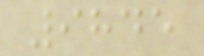9845
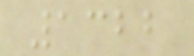1322
